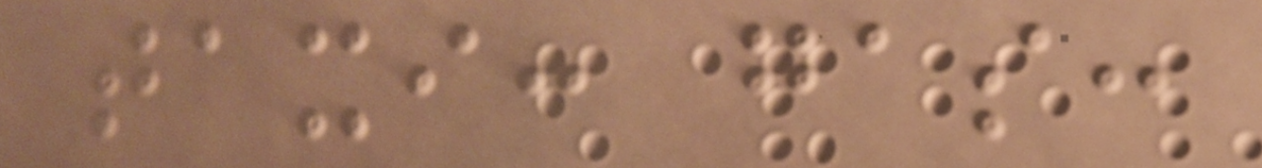taxi: gas:
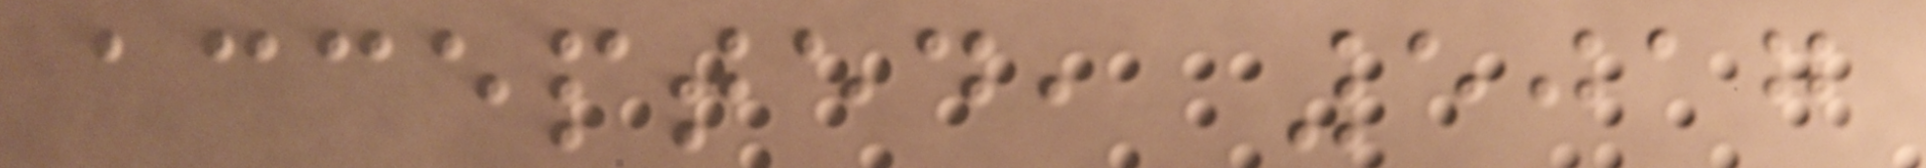accepted, 5017
